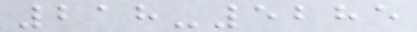218-5285
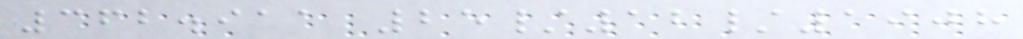362.911 25/12/1908
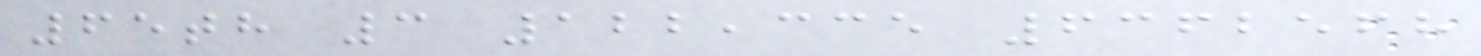65th 3 122,335 6362568
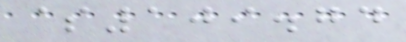$109.74
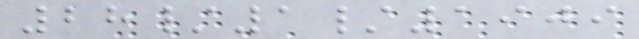28/1/1909
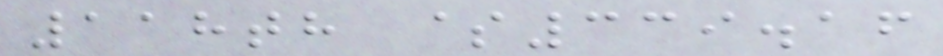118th $339.16
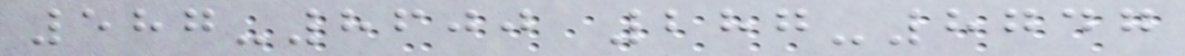587-8600 287-8747
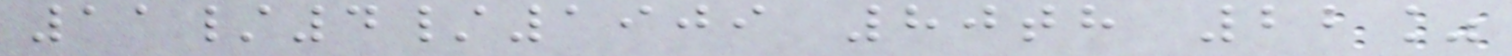11/4/1909 80th 22%
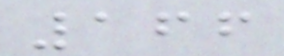166
